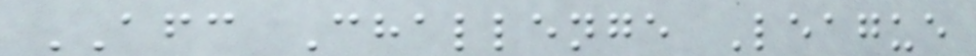AFC Challenge League
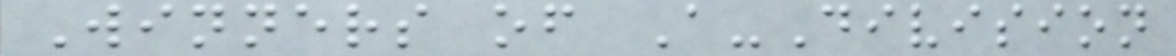Winners of A-Division
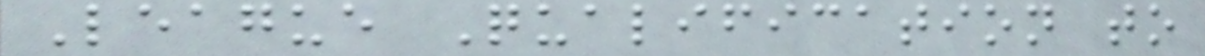League Qualification to
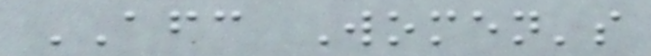AFC Women's
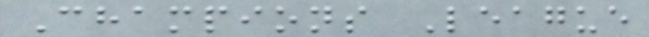Champions League
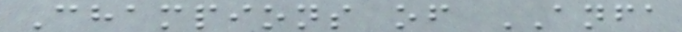Champions of ANFA
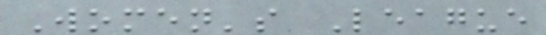Women's League
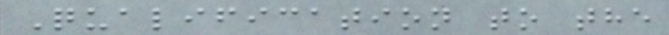Qualification to the
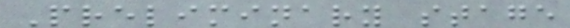Preliminary stage
